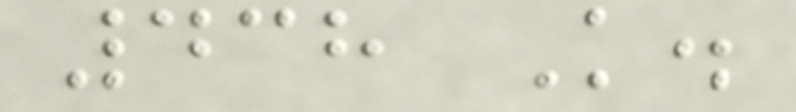438 K.
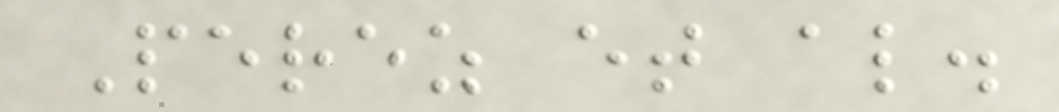Perez et al.
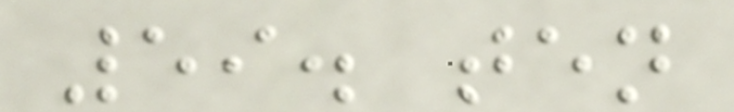59. ten
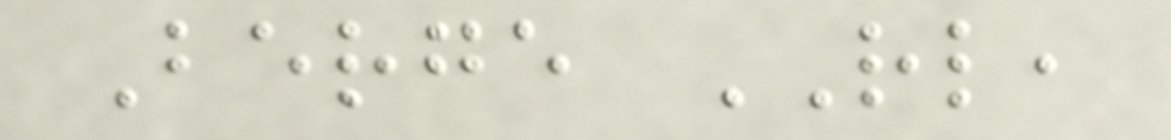Berge RL,
